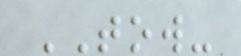TOW-
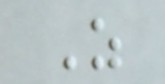Z
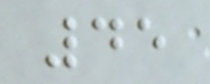45
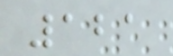121
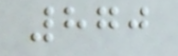870
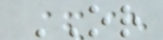OR
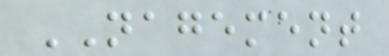NAGEMENT
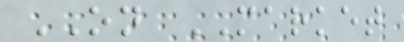ON MARKET
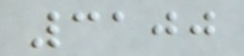3100
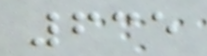635
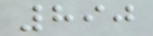890
